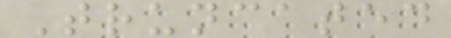Truncated
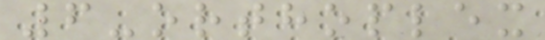6-orthoplex
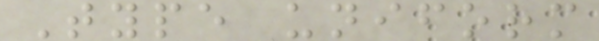Type uniform
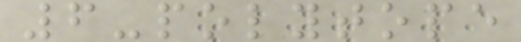6-polytope
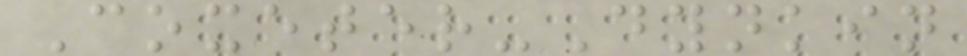Coxeter-Dynkin
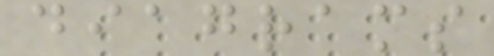diagrams
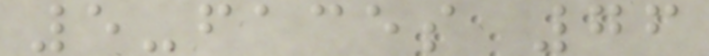5-faces 76
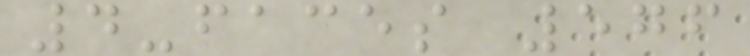4-faces 576
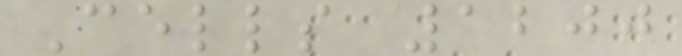Cells 1200
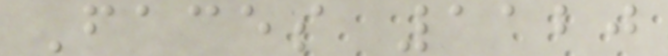Faces 1120
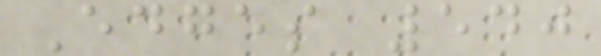Edges 540
